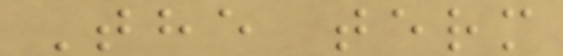The term
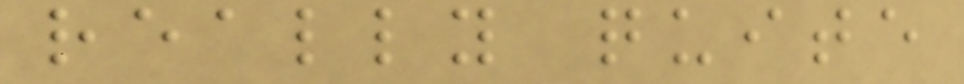really quite
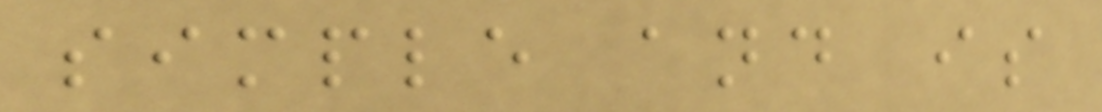simple and is
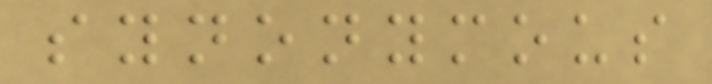synonymous
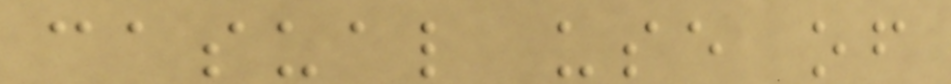casual use of
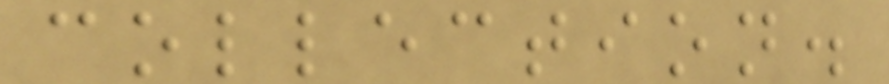collection.
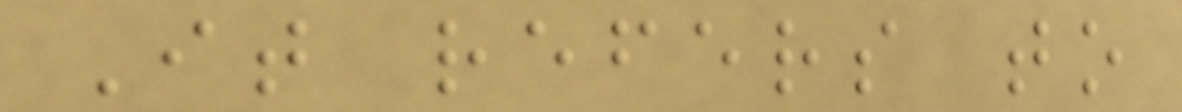It refers to
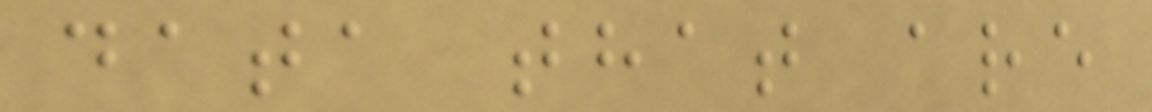data that are
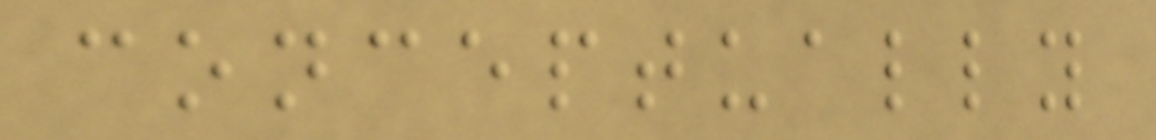conceptually
